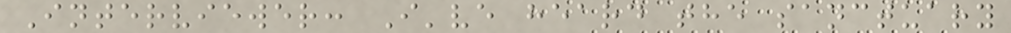Interviewer: I've heard the sanctuary
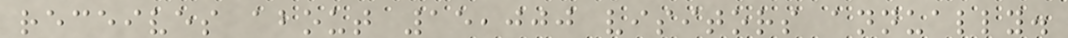receives about 15,000 visitors annually.
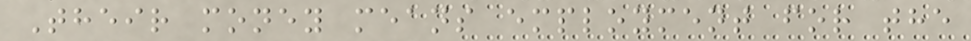Their money means employment for the
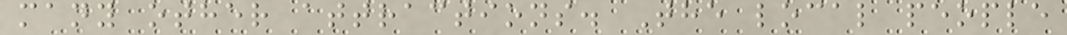many other attractions. The local people
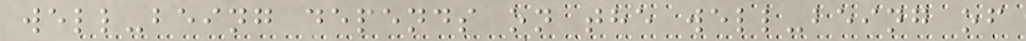well-being depends on the well-being of
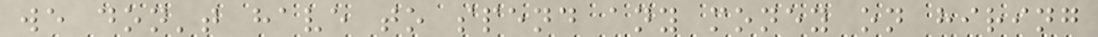we don't have to spend any money on hiring
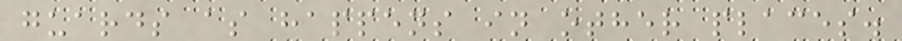guards as happens in other places.
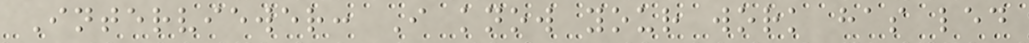Interviewer: I know your work has led
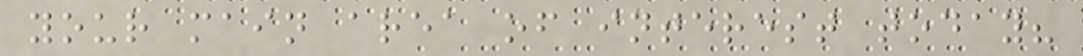your main area of interest today?
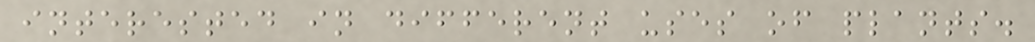interested in different uses of plants.
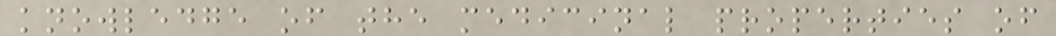knowledge of the medicinal properties of
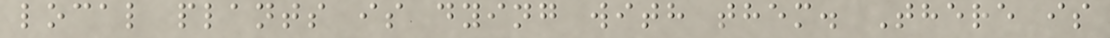local plants is dying with them. There is
